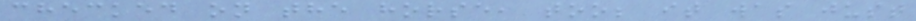checked on the horse, too; it was just
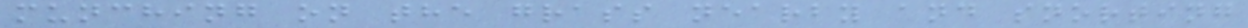munching on the grass nearby and snorting
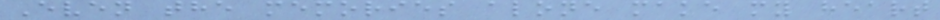Even the memories alone make my heart
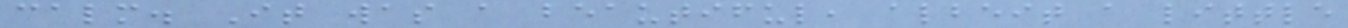calm. It was a beautiful, albeit a little
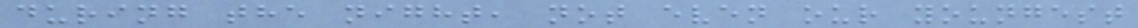during the night, not even our youngest
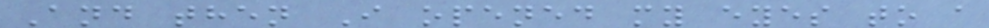And then I opened my eyes to a
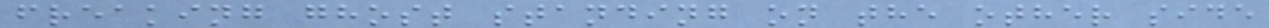freaking ghost standing on the other side
